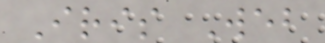Iris Web
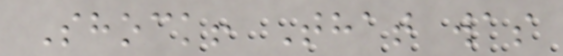Shock! That was
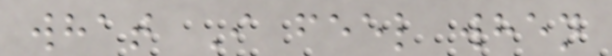what I feel when
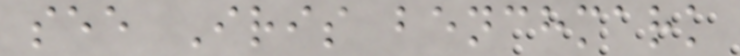see Iris benchmark
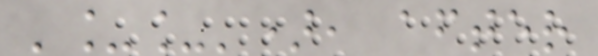'__'), after
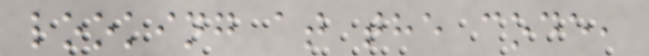looking at the code,
